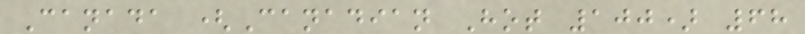Canada (Canadian Hot 100) 68
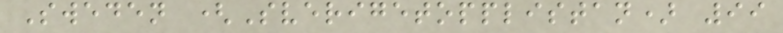Sweden (Sverigetopplistan) 99
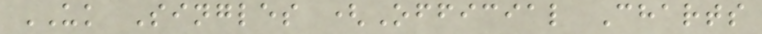UK Singles (Official Charts
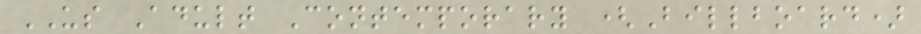US Adult Contemporary (Billboard)
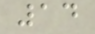14
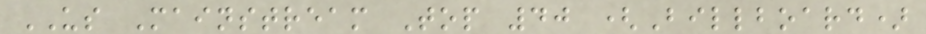US Mainstream Top 40 (Billboard)
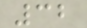32
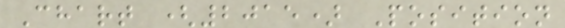Chart (2015) Position
